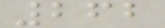262
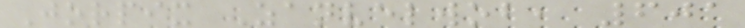Jorpix Zanvelwob, 601
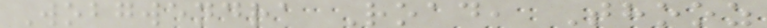Wobgwendra Road, Thooz
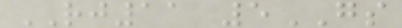RJ11 5GS
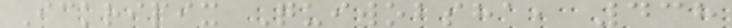Ickripix Quiwobsha, 438
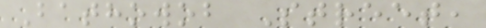Bathowob Street,
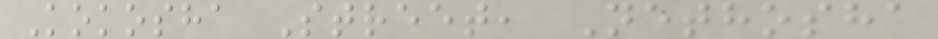Kokosha Street, Nethosha
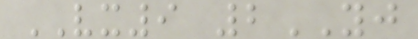VX9 2YJ
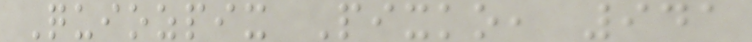Quiozpix Pixko, 941
